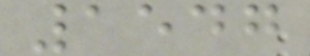1547
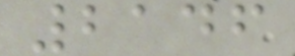2146
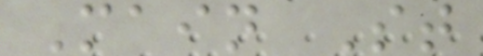Main St
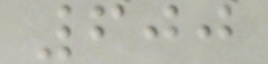600
